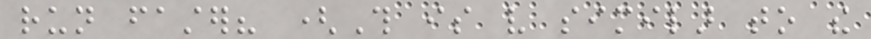run faster? (This is very similar to the
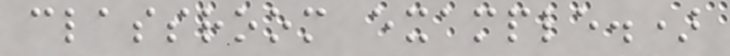classroom example.)
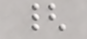{
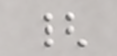{
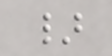}
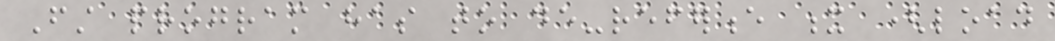First program has to de-reference x (load
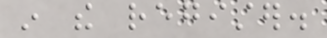in the register.
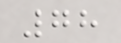78
